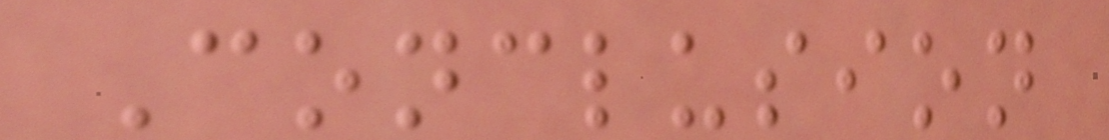Conclusion
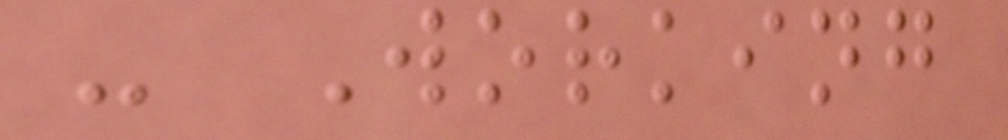- Working
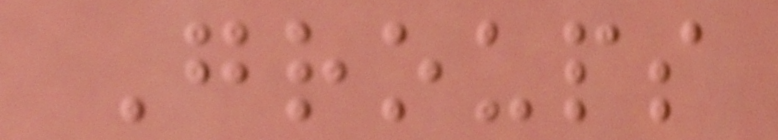Groups
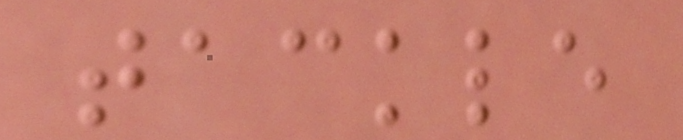tackle
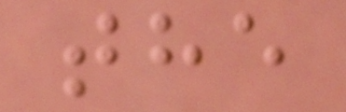the
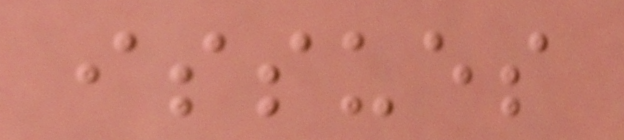issues
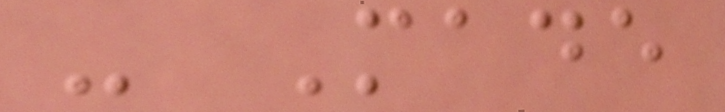- Made
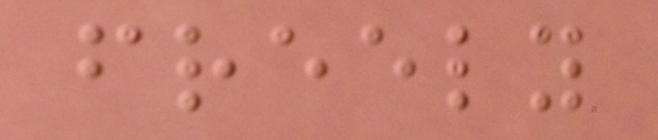freely
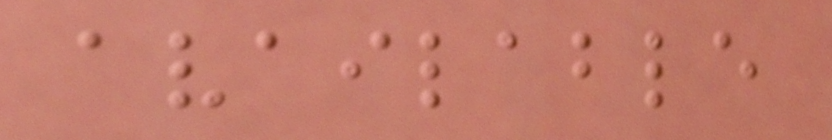available
